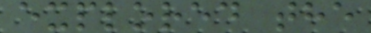explored the
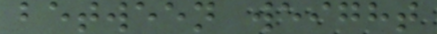between weight
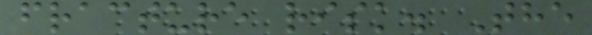fracture risk. The
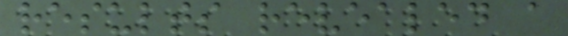results revealed a
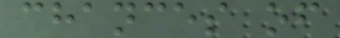chances of
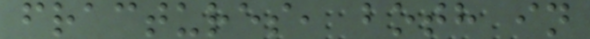fractures, both in
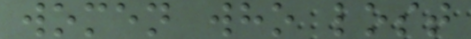women who lost
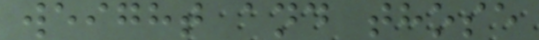weight and those
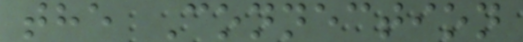the Connection
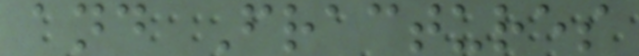and Fractures
